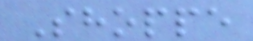Shoppe
